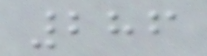286
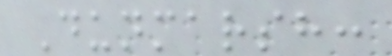Dunmarsh:
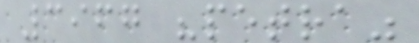3967 "petra"
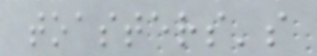toasters's
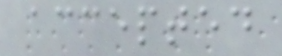accepted
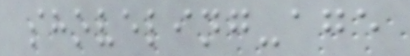shoveling-age
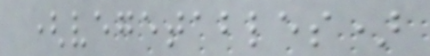(vegetables)
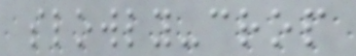slowly-crop
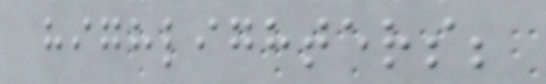highlighters;
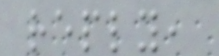reply,
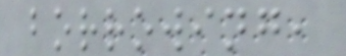borrowing,
